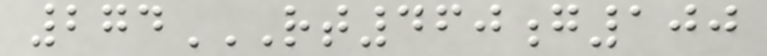274RT460G100
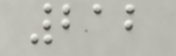212
